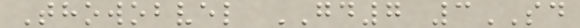Thowobvel GD7 3SD
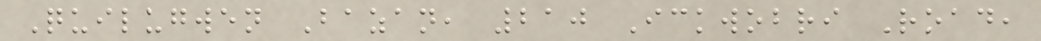Quilugwen Bazan, 210 Ickwobri Road,
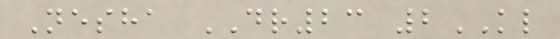Nesha DR23 2KL
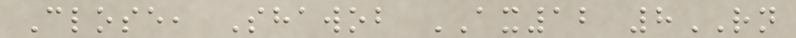Close, Shawob AX12 8RN
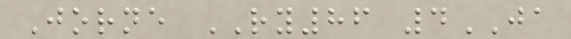Jorne RY86 4JA
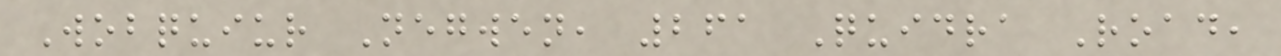Wobquiur Negwen, 261 Quidra Road,
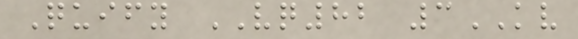Quify VQ82 3KV
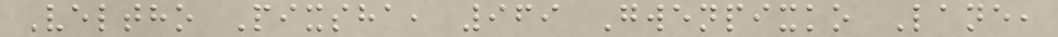Veltho Pixsha, 969 Gwenpixko Lane,
